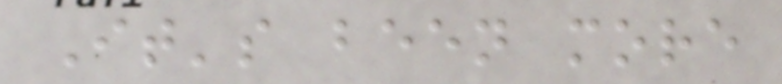It's been more
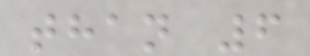than 6
